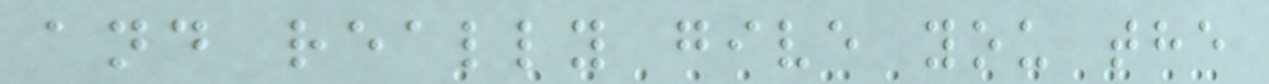and really give you the
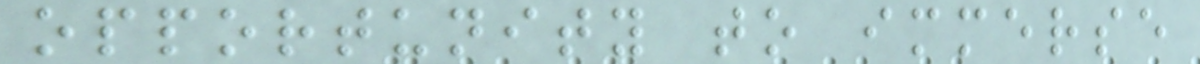opportunity to immerse
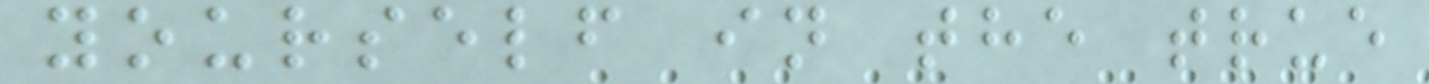yourself in the true
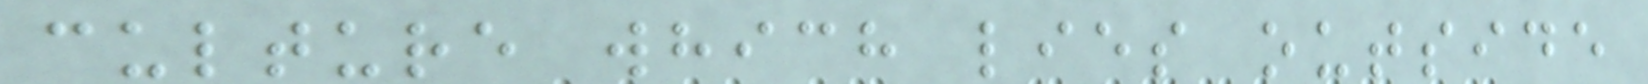culture which lies outside
